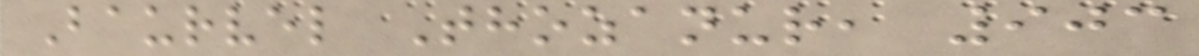Baurvel Thozanur, 903
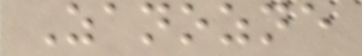Zanozne
